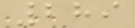289
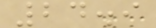24.9
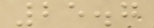25.7
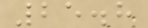25.8
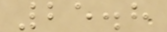25.8
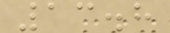13.8
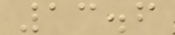13.6
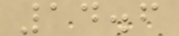14.6
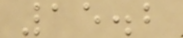15.2
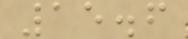15.6
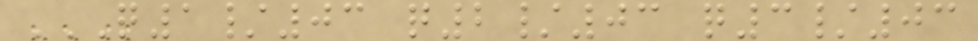Q1/03 Q2/03 Q3/03
